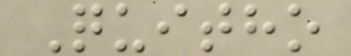Quitho
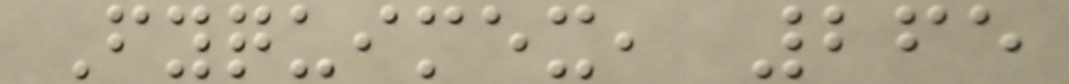Fyquimex, 265
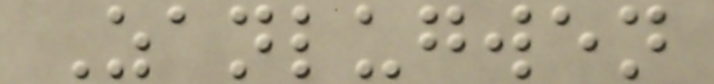Zanlugwen
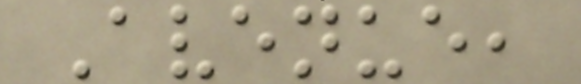Avenue,
